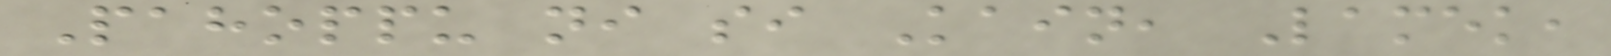Pahoppu ni si Kain, Lamek,
